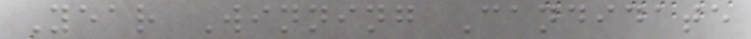Year Winning Candidate
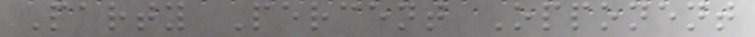Party Percent Opponent
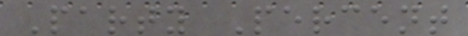Party Percent
